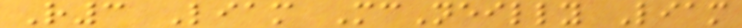R3 Liam McNeilly Liam
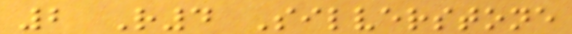2 R4 Silverstone
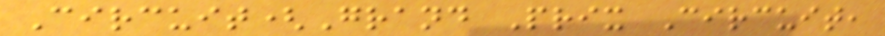Circuit(Grand Prix Circuit,
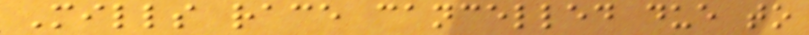Mills race cancelled due to
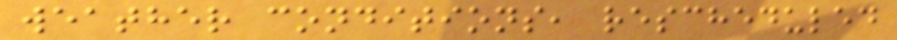weather conditions, rescheduled
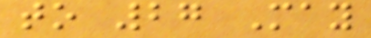to 27 May
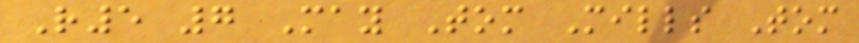R5 7 May Tom Mills Tom
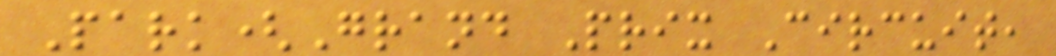Park(Grand Prix Circuit,
